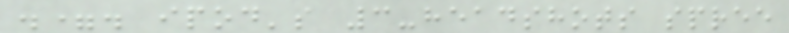.=. ipod's 3-headshots spree
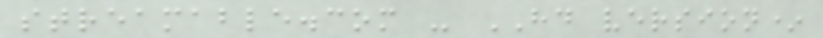streamable.com - HD version*
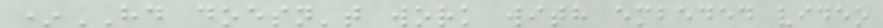*HD doesn't work with embeded video
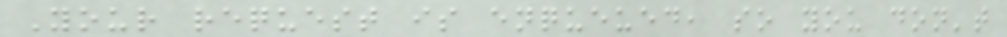Your request is enqueued, so you don't
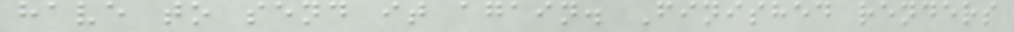have to send it again. Finished renders
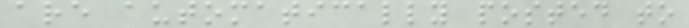are automatically posted to
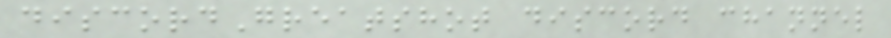discordGreatshot discord channel
